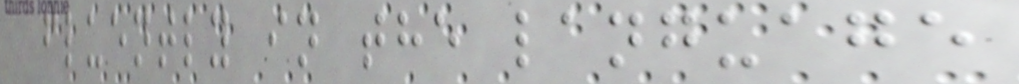fluently in the language
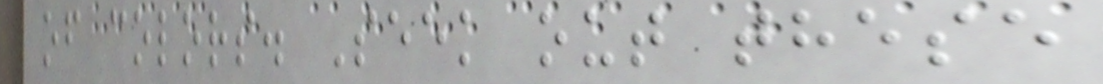of colors. Seek out these
